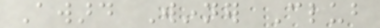Award Winner Club
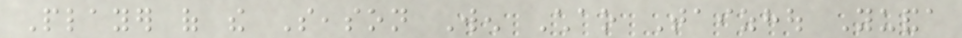Player of the Season Wen Chao Taizhou Yuanda
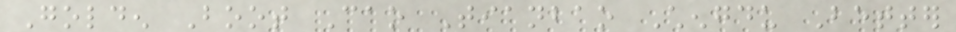Golden Boot Cao Tianbao Chengdu Better
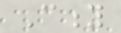City
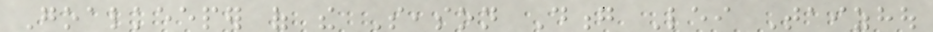Goalkeeper of the Season Dong Lei Taizhou
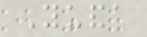Yuanda
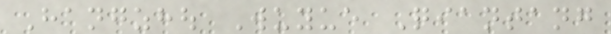Hangzhou Wuyue Qiantang
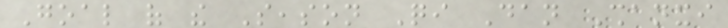Goal of the Season Qi Dan Shanxi
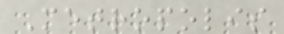Metropolis
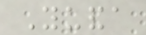Yuanda
